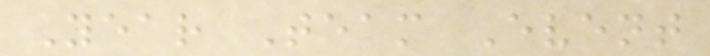Year Team Event
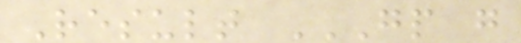Result GP G
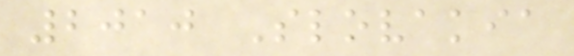2010 Slovakia
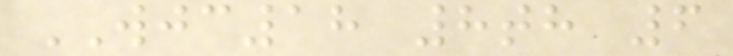WJC18 8th 6
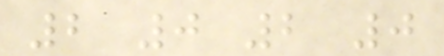2 0 2 0
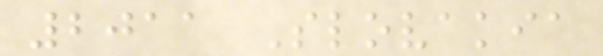2011 Slovakia
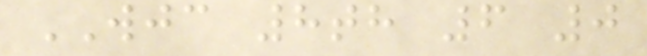WJC 8th 6 0
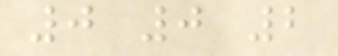0 0 2
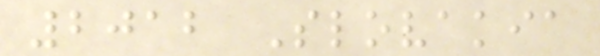2012 Slovakia
